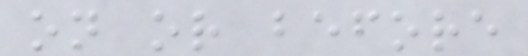on or before
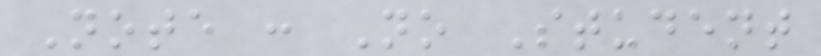Note : No Student
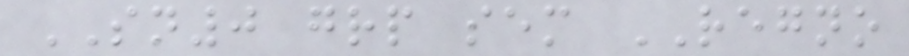SN0 grp sem REGNO
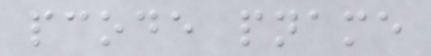pcode pname
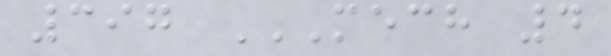397 MECH 4
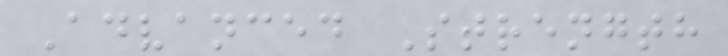Advanced Strength
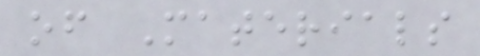of Materials
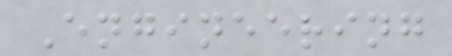Engineering
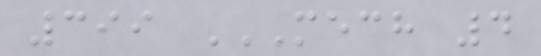399 MECH 4
